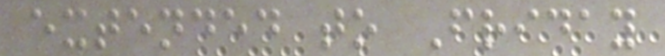extended to Friday
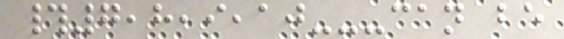#7,8,9,10---can be
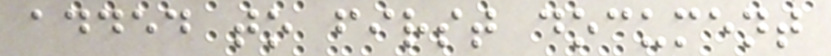added to first document
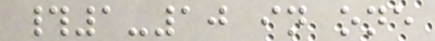#1-10 in one
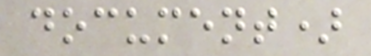document)
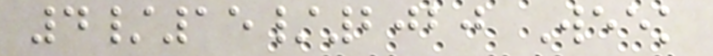4/15/2020 Week
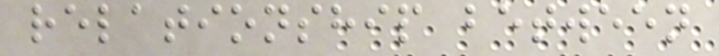relationship between
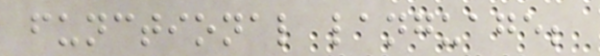functional language;
